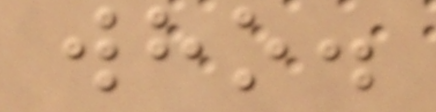who.
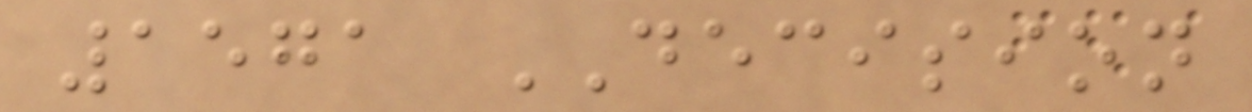1571 DECISION
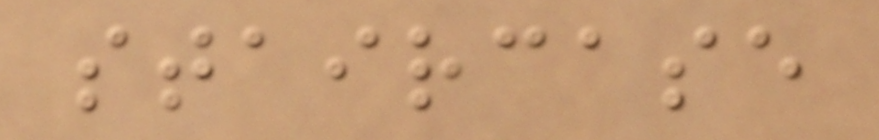staircase
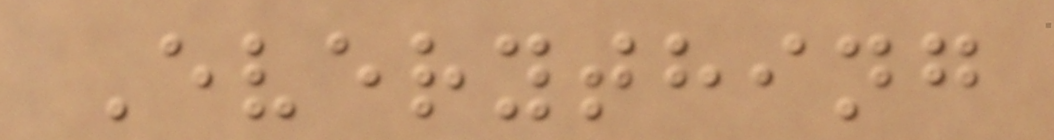Everything
